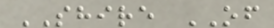SHIRE OF
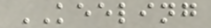KEELING
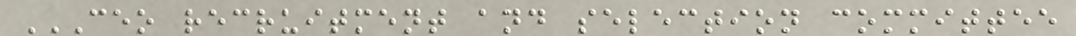CEO RECRUITMENT AND SELECTION COMMITTEE
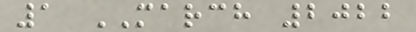1 MARCH 2022
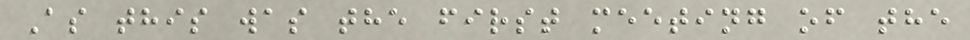As this was the first meeting of the
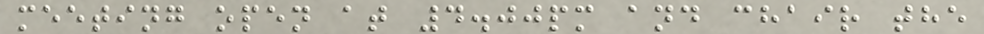meeting open at 4.00pm and chair the
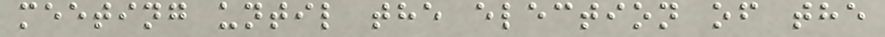meeting until the election of the
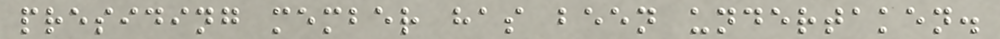presiding member has been undertaken.
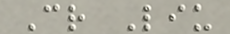Cr Liu
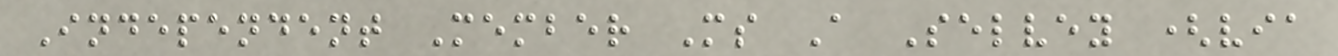Independent Member Ms A Selvey (via
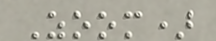Zoom)
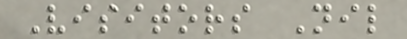Visitors Nil
